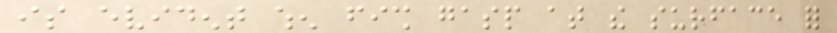is evident when fish gasp at the surface for
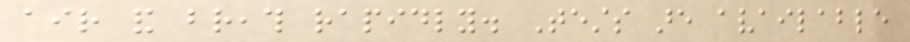air and breath rapidly. Tests are available
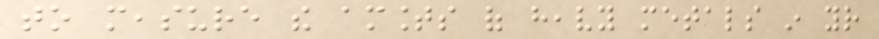to measure the amounts of heavy metals in your
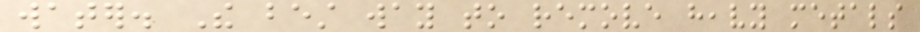water. The best way to remove heavy metals
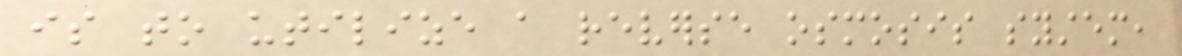is to utilize a reverse osmosis system,
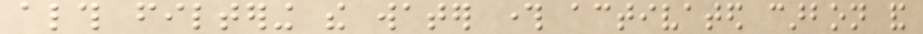although filtering the water through activated carbon and
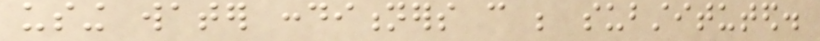using water conditioners can be substituted.
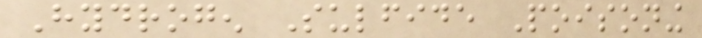Hydrogen Sulfide Poisoning
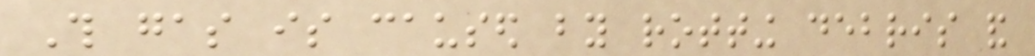This gas is caused by rotting debris and
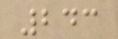243
